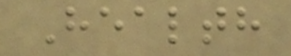Health
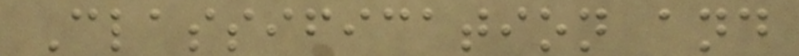Classification and
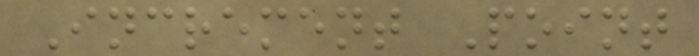Increment Point
